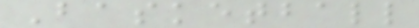Basketball
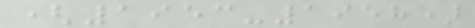(1953-1958)
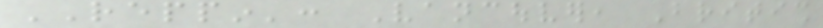REPPIN': Vancouver, British
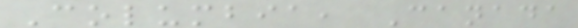Columbia, Canada
